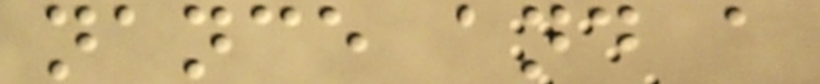nance and a
